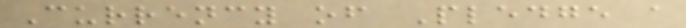Currency of Pledge a
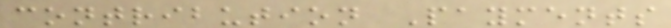contribution Payments
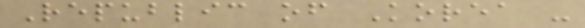Republic of Korea -
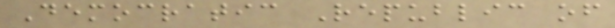Democratic Republic of
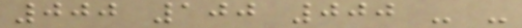000 100 000 - -
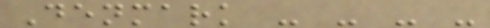Denmark - - - -
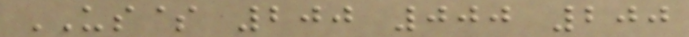US$ 200 000 200
